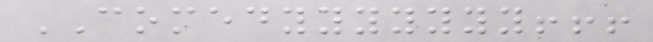COMEDYYYYYYY!!!
